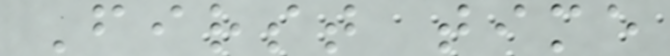First time
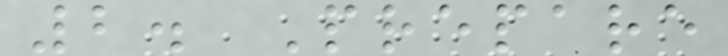2. Prepare
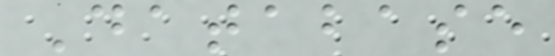Database
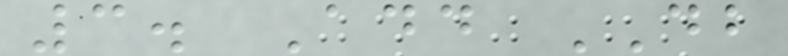3. Add DB
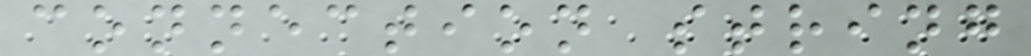connection string
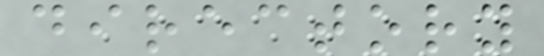directory
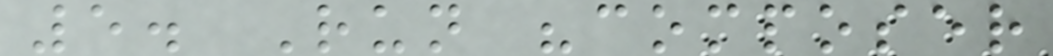5. Run "composer
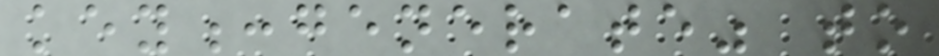key:generate" to
